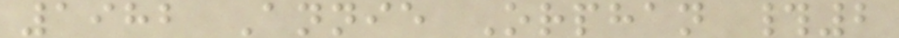1982 Annie Orphan #2
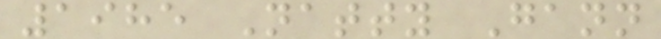1985 Natty Gann
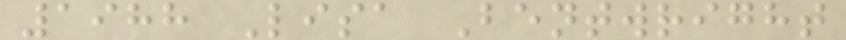1988 Lisa Bentwright
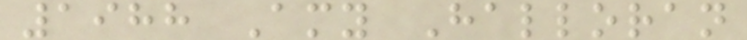1988 Amy Halloran
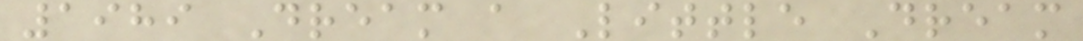1989 Dream a Little Dream
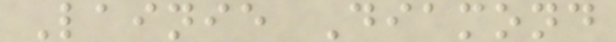Lainie Diamond
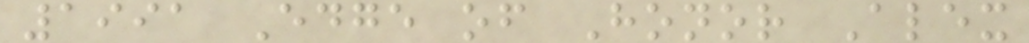1991 Edge of Honor Alex
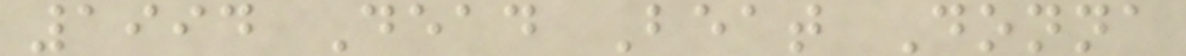1994 Dead Beat Donna
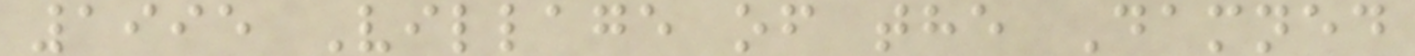1995 Village of the Damned
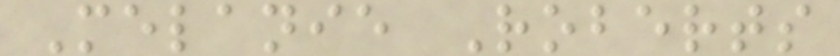Melanie Roberts
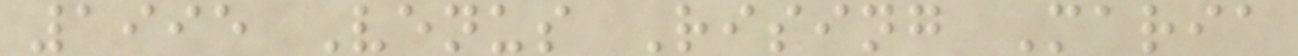1995 Venus Rising Maria
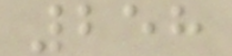258
